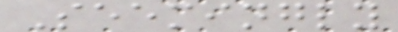Seemingly
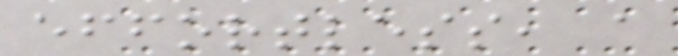effortless, a
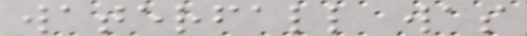waterfall was
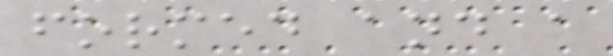formed and a
